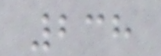238
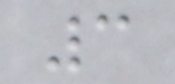3
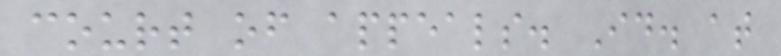court of appeals. Id. at
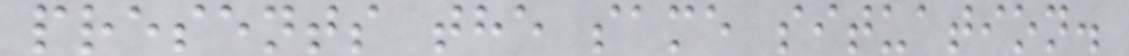presents the same situation.
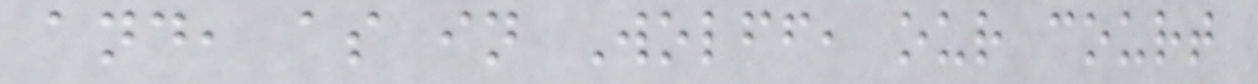and, as in Wolff, our court
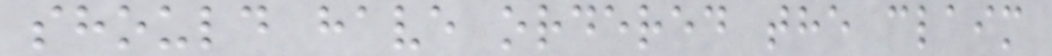should have ordered the claim
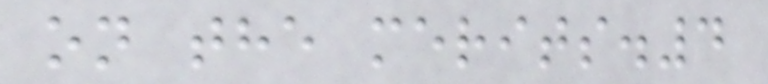on the merits.4
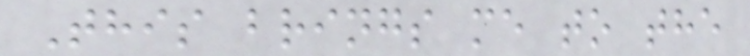This brings me to the
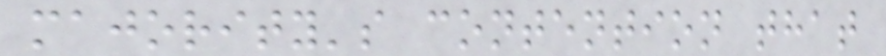majority's contention that
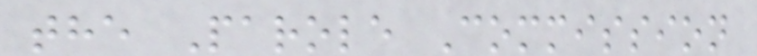the Parole Commission
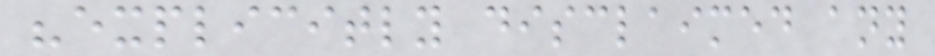"explicitly disclaimed any
